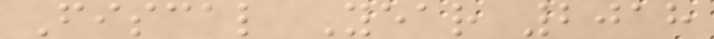Fiscal Year 2018
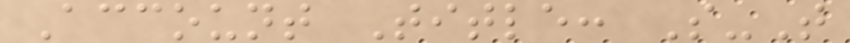Account Title: S-T
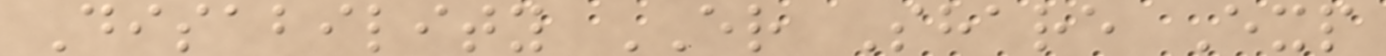Disability ER Share Exp
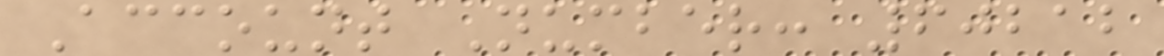Account Number: 60212
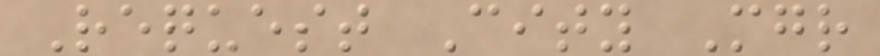Request City Mgr
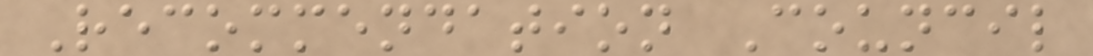Recommendation Council
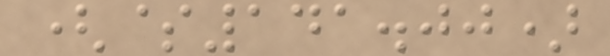($141.00)
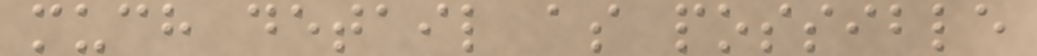much detail as possible
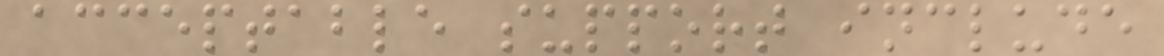acceptable support include
